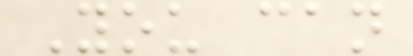You can
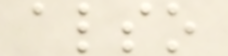also
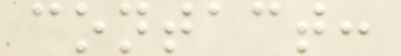contact:
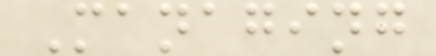Managing
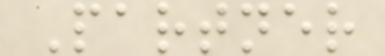Partner
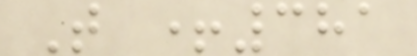T +381
